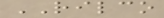RILCO
